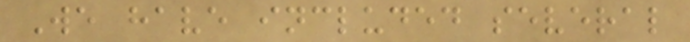We have included several
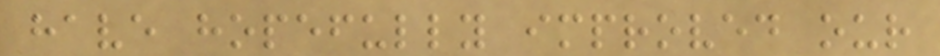have hopefully improved our
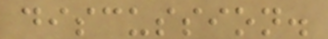discussion.
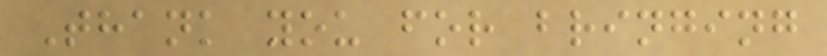Thank you for bringing
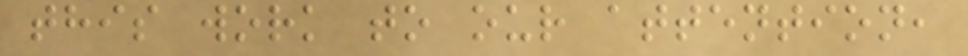this work to our attention,
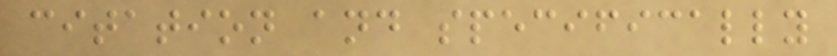citation and specifically
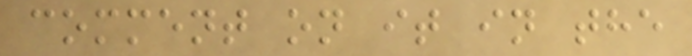comment on it in the
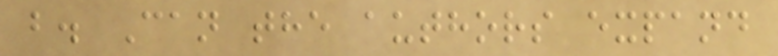b. Can the authors expand
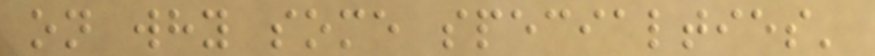on why some specialties'
